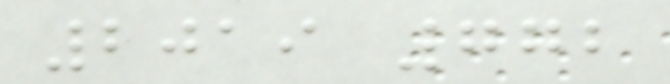2019 772
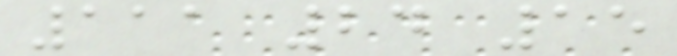111 24 15
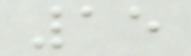15
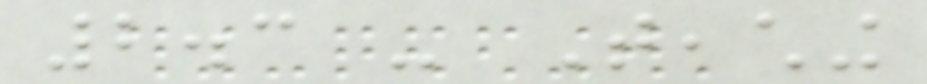2.3 - Teaching
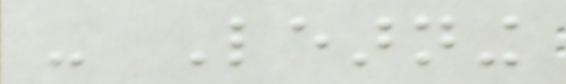- Learning
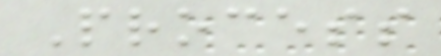Process
